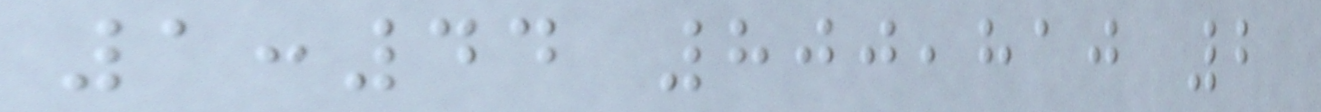1:44 800,810 2
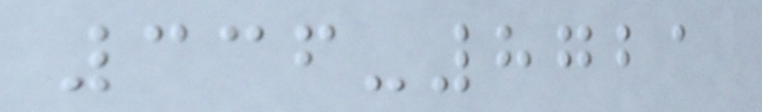336-8721
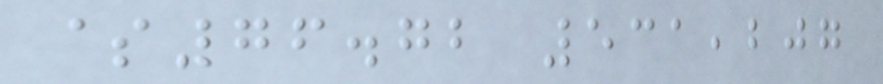$76.72 531,207
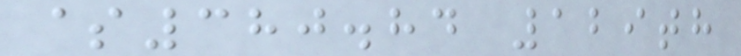$380.84 129th
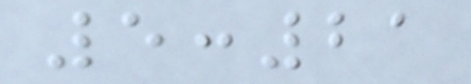5:21
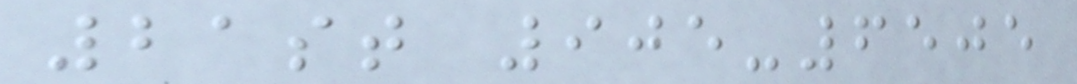21st 905-6505
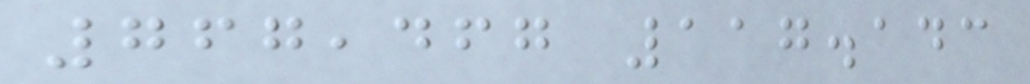767,467 117.143
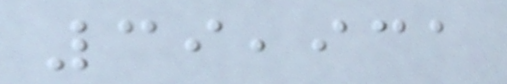39,931
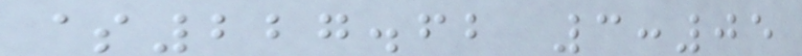$227.62 3:05
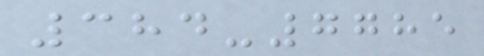384-7785
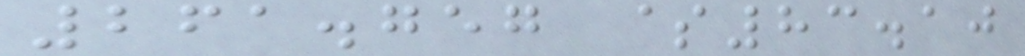261.757 $83.10
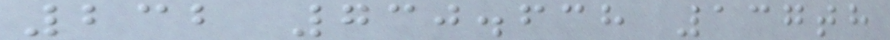232 730.638 137th
